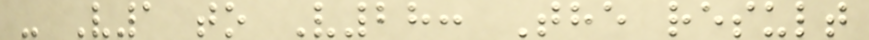- V1 to V28: The result
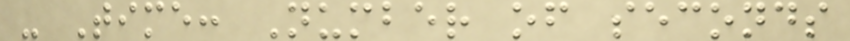- Time: Number of seconds
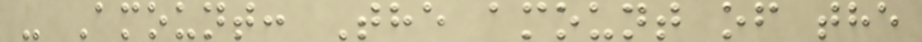- Amount: The amount of the
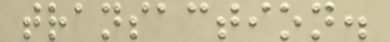transaction.
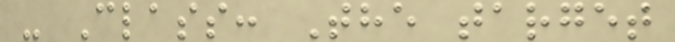- Class: The target
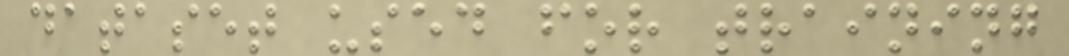dataset used for training
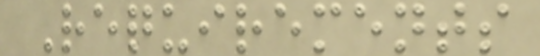Requirements
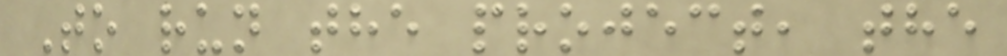To run the project, the
